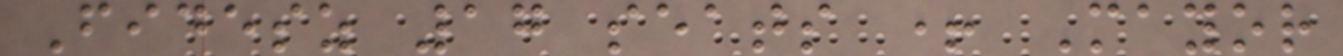Fidesz 17 seats + Mayor
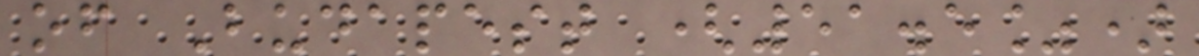of Budapest (51.5%)
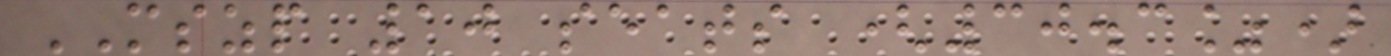MSZP 10 seats (30.3%)
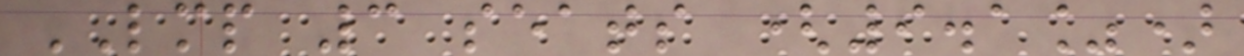LMP 3 seats (9.1%)
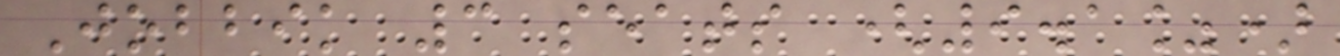Jobbik 3 seats (9.1%)
